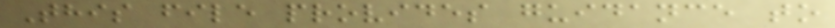This file provides guidance to
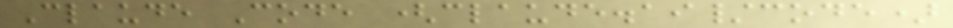Claude Code (claude.ai/code)
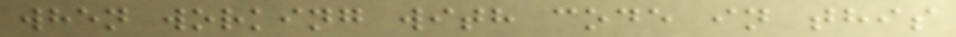when working with code in this
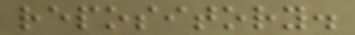repository.
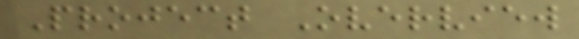Project Overview
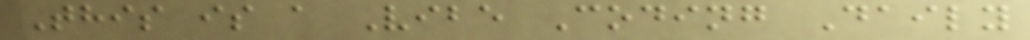This is a Vibe Coding Daily
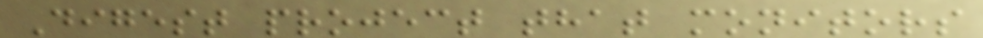Digest project that monitors
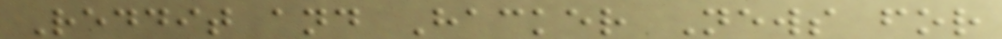Reddit and Hacker News for
